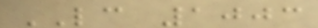LC 1003
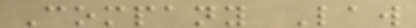Company Law
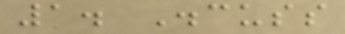1. Discuss
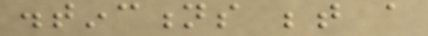distinctions between a
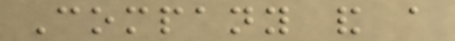Company and a
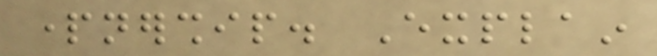partnership. Explain
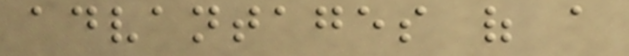advantages of a
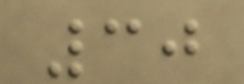30
